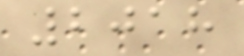2018
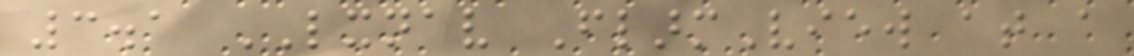3.1 LXNAV FlarmView at a
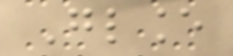Glance
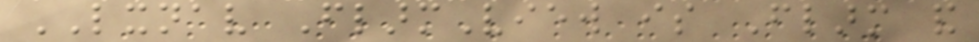LXNAV FlarmView is Flarm and
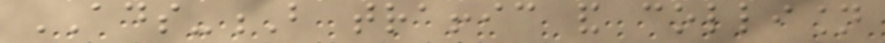ADS-B traffic and collision
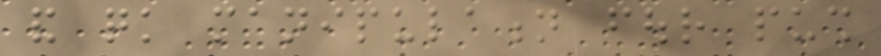and quick manipulation four push
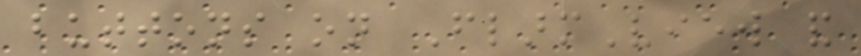buttons on FlarmView and
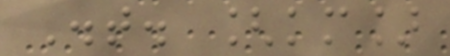Dist. [km]
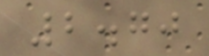2.70
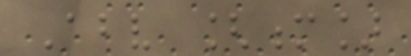Above [m]
